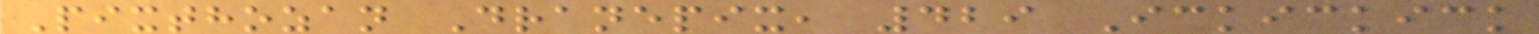Pixthozan Dranepix, 429 Ickickick
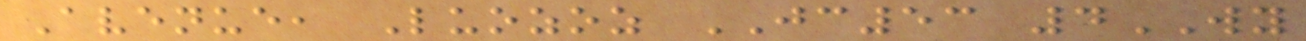Avenue, Luozoz JC53 4WY
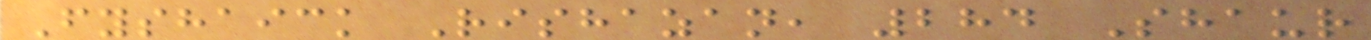Fyshaick Rishazan, 284 Shaur
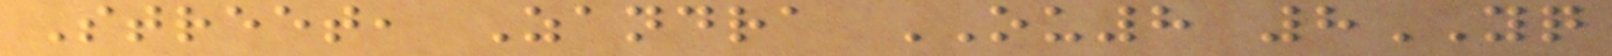Street, Zandra OU8 8YQ
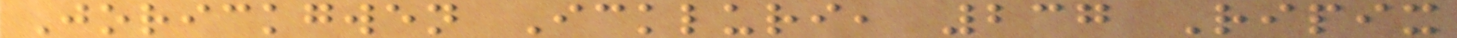Jorickgwen Ickluri, 237 Ripix
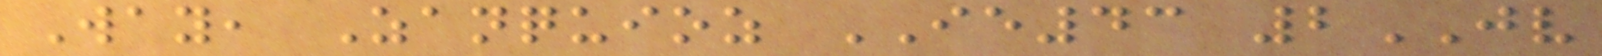Way, Zanquioz IE43 2JV
